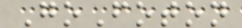GoFoton
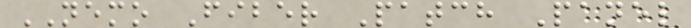NEMO Fiber Patch Panel
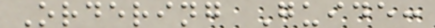Ordering Guide:
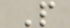P
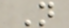N
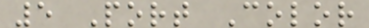5 Port Color
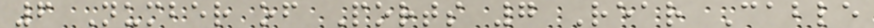6 Number of Ports 7 Rear Cable
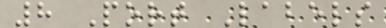8 Port Labels
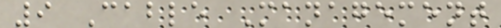9 Cable Management
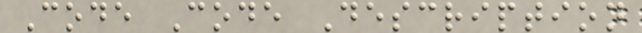Code Code Description
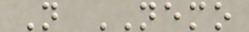N NEMO
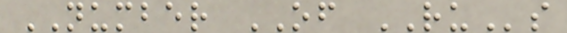NUMBER OF RUs
